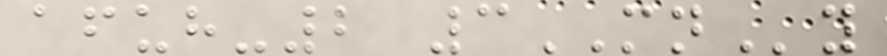afuh-2 3MNy
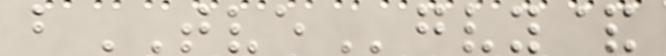bTVEgvy&
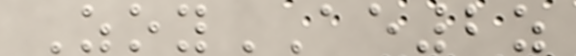ZoyAE2z
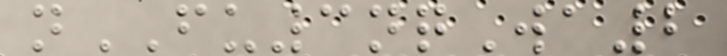nFU3nqWa2
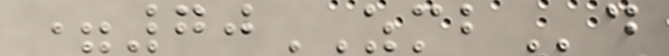=70ZMBd
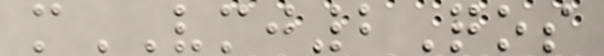mVMJ2Qos
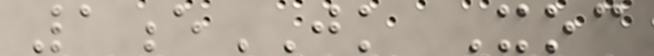1eJK Xoc
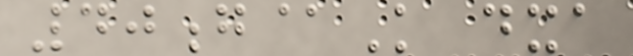40g@K dxa
